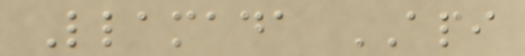Llamada API
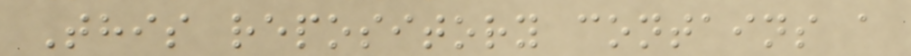This repository contains a
